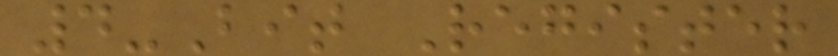4-Bit Register
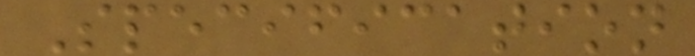Specification
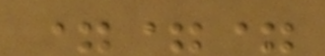===
